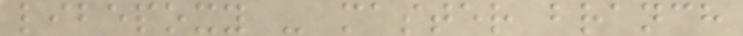libepoxy - master branch
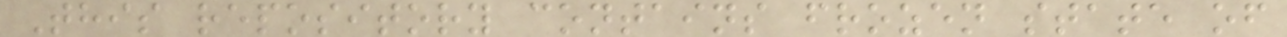This repository contains frozen state of
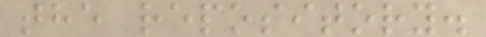the repository.
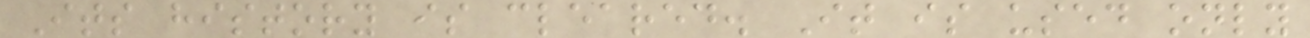Its history is cleared. It is used only
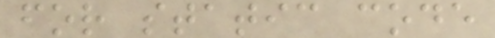for static code
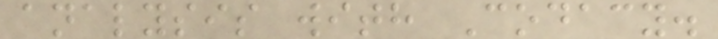analysis with Codacy.
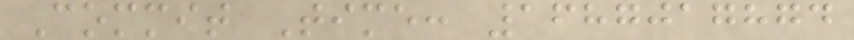Commit Time: 1687017874
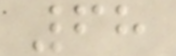68
